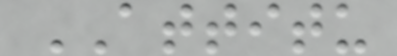ATTITU
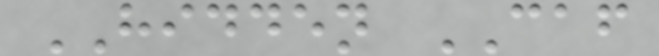HIDDEN CAF
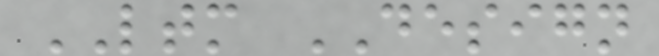LTM DESIGN
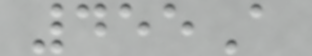455A
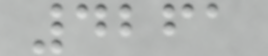4261
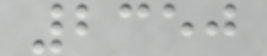2350
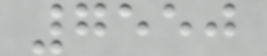7550
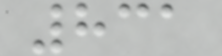831
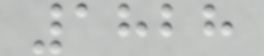1828
